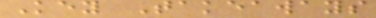Key Takeaways
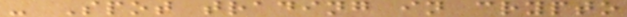- Spot trading in crypto
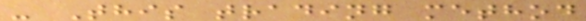- This trading method
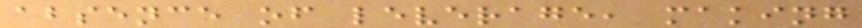absence of leverage, making
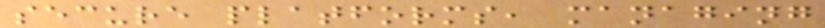secure platforms, managing
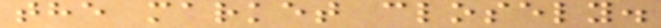the market closely.
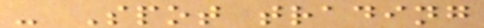- Spot trading
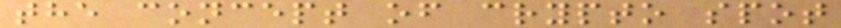the concept of crypto spot
